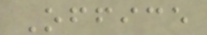Office
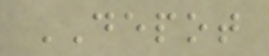DEPOT
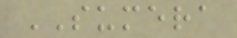SUMERA
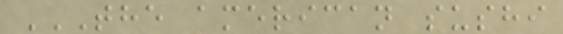THE AMERICAN SUSHI
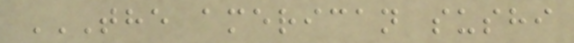THE AMERICAN SUSHI
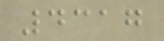4317
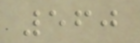560
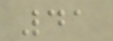41
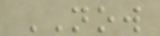NOW
